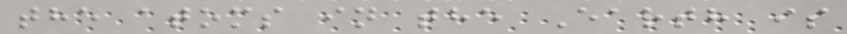the atoms in the Earth is
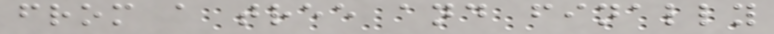from a tree and finally
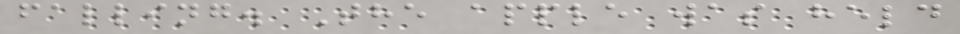falling. The apple was held
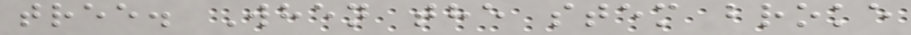tree. When the stem broke
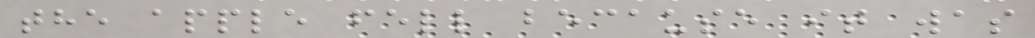the apple fell because it was
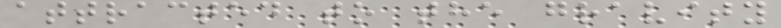attracted to the gravity
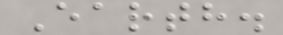Earth.
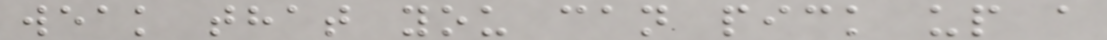weak that you can pick up a
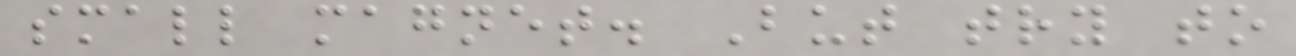small magnet. But try to
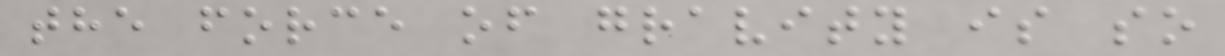the force of gravity is so
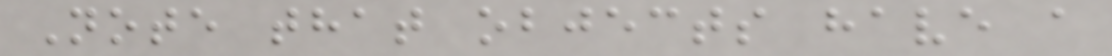Note that objects have a
